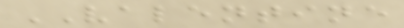VALENTINE
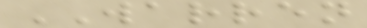WARREN
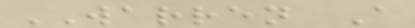WARREN A
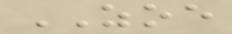ZOE
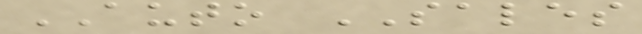AUTO SALES
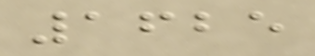1625
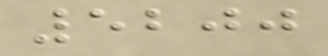5200
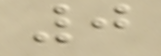0
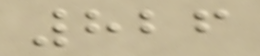826
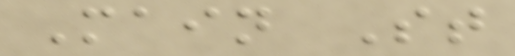Main St
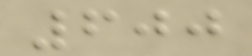600
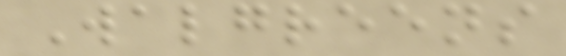Walgreens
